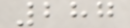287
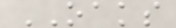OAKS
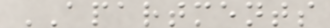APARTMENTS
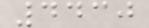4430
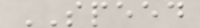SPEED
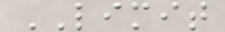LIMIT
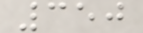350
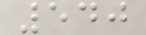540
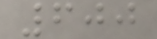600
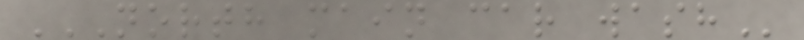NORTH MAIN CAR WASH
